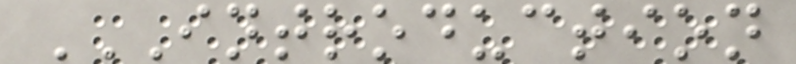INTRODUCTION
